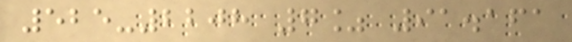525-2208 7% 91.161
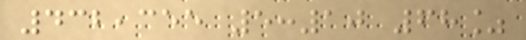432,355 5:10 68%
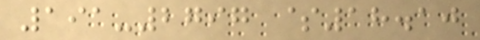191-2797 $18.10
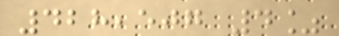428,507 4%
